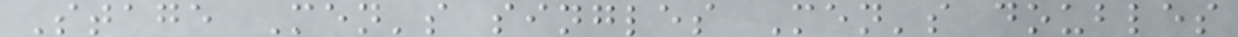Stage Men's singles Men's doubles
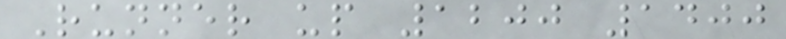Runner up 1200 1400
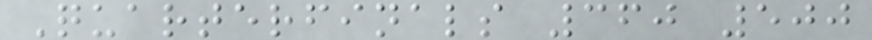Quarterfinals 360 500
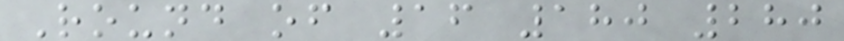Round of 16 180 280
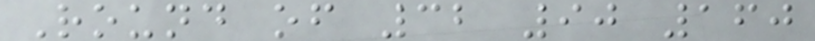Round of 32 90 160
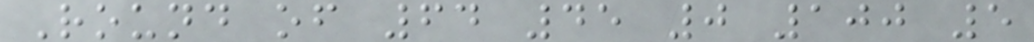Round of 64 45 0 100 5
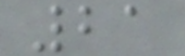21
